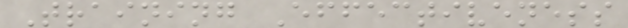Training Effectiveness
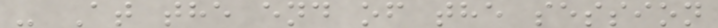- At the end of the session
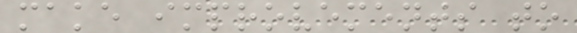make improvements to
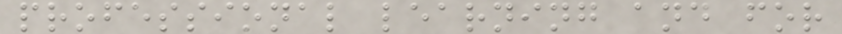professional learning and for
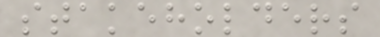stakeholders
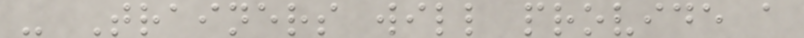- Trainers will provide a
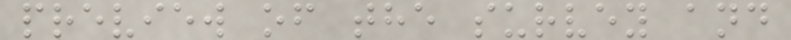preview of the survey and
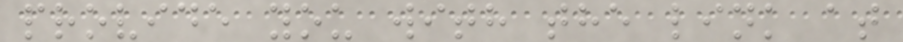provide you with the link at
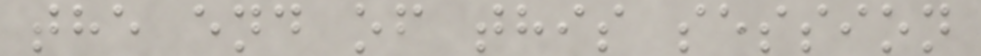the end of this session
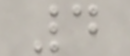4
